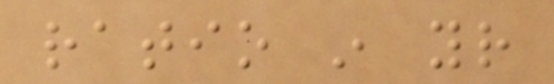ratio in your
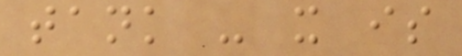tank - it is
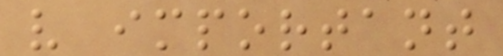very important
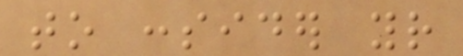to consider your
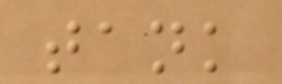tank
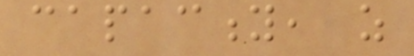capacity, as
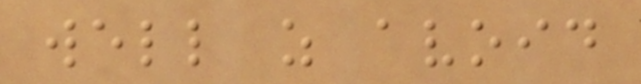well as avoid
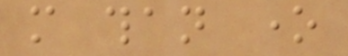more than one
